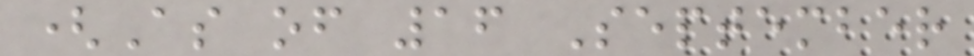(As of 16 September
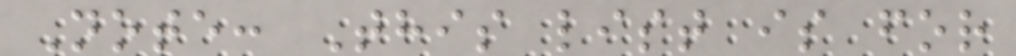Note: This list is for
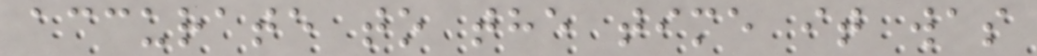accurate to the time it was
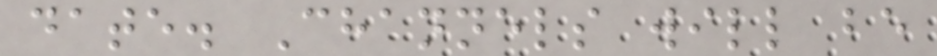date. Channels will be
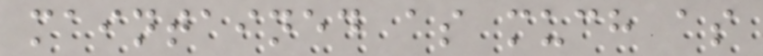maintained as much as
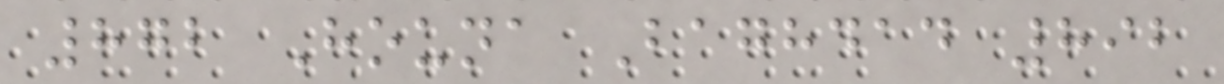872 Houna Baghdad 892
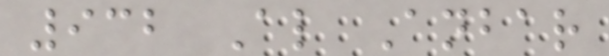932 Al Anbar
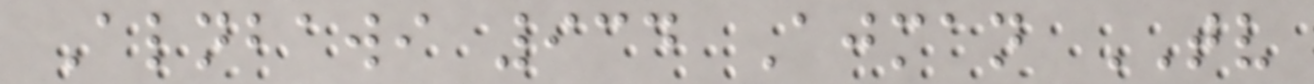Alnbawi 934 Ajman TV
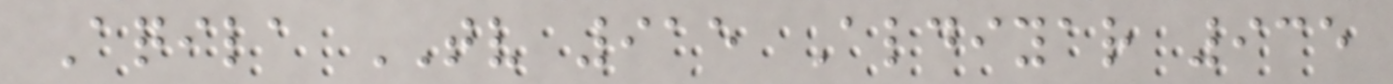Aqila TV 915 Aldiyar 935
